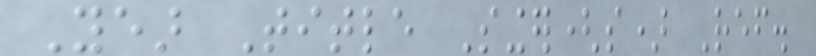Year Title Singer(s) Ref.
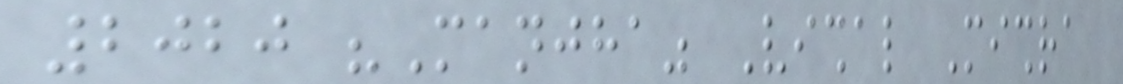2020 "Manjha" Vishal Mishra
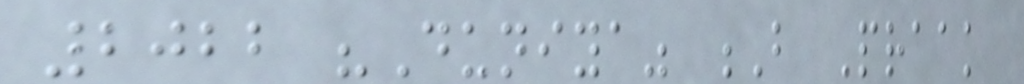2022 "Duniya" B Praak
